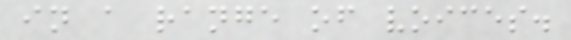in a range of voices.
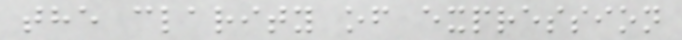the clarity of expression
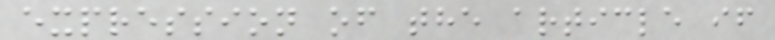expression of the article if
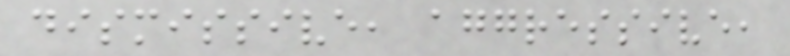dismissive, aggressive,
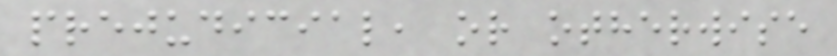prejudicial, or otherwise
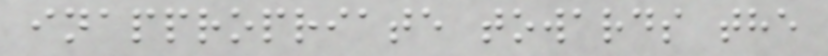inappropriate towards the
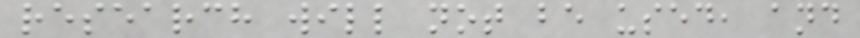research will not be used, and
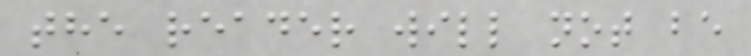the reader will not be
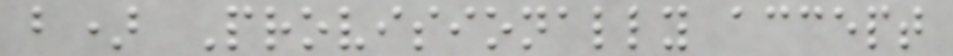b) Provisionally accept
